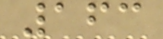163
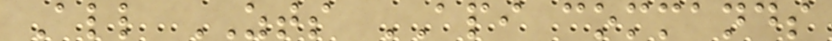All ZTS API commands
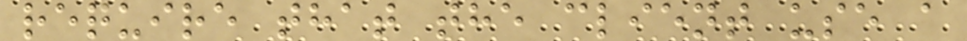require that the client use a
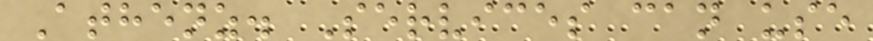Athenz. Services can use
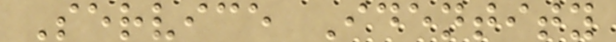Service Identity
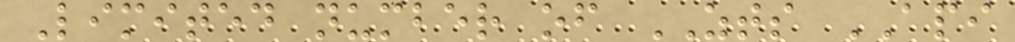Limited number of ZTS API
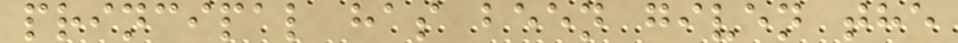principal has been given the
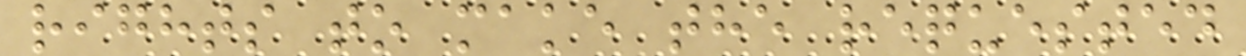rights to make the requested
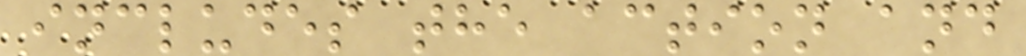includes the action and
